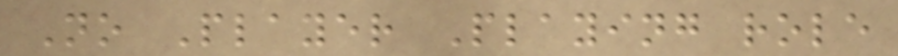No Player Playing role
